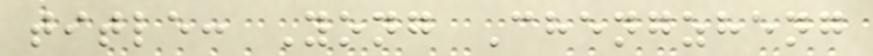title: Yong Chengzheng
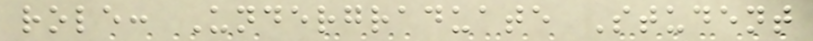role: Undergraduate Student
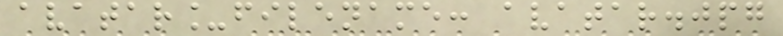avatar_filename: avatar.jpg
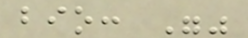bio: ""
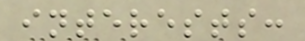interests:
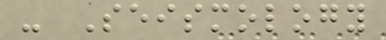- Seismology
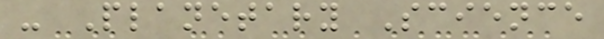- Planetary Science
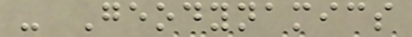- Geodynamics
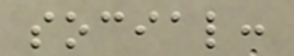social:
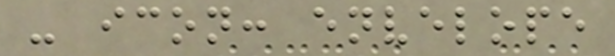- icon: envelope
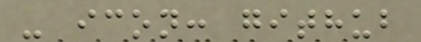- icon: github
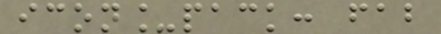icon_pack: fab
